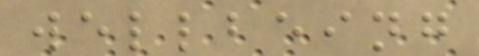wellbeing
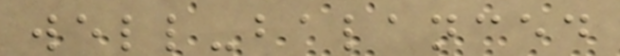well-balanced
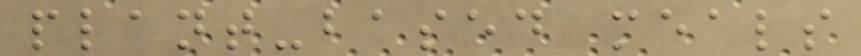plant-based meals
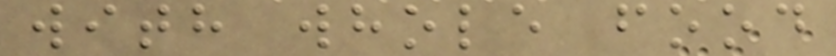with whole food
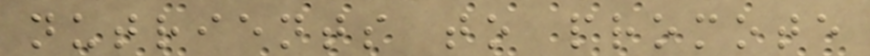nutrients to promote
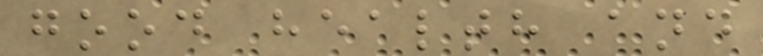good health and
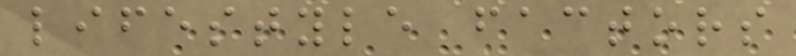lifestyle factors
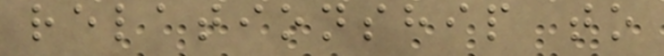relationship to
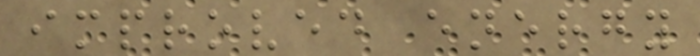improved energy
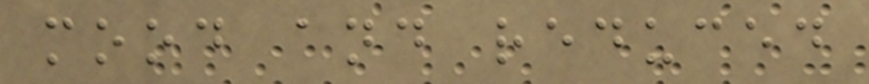mood and reduced
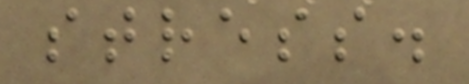stress.
